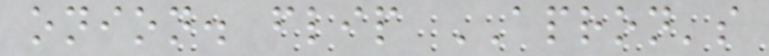onion. flip APRON's
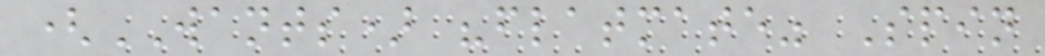(WANTS) "flatmate" Spin
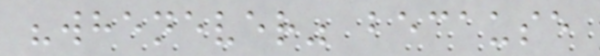"whenever" because
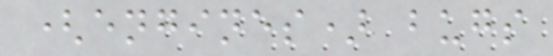(engines) bugs
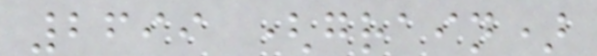2699 (grain)
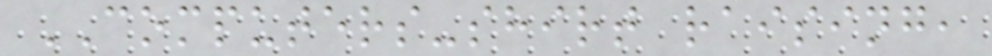COMPUTERS-shirt raising,
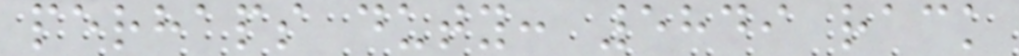perhaps duty: 5849 rack
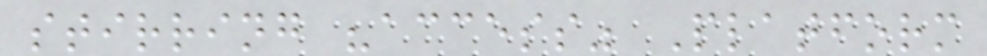stirring "access" Platform
